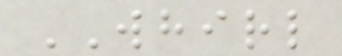WHIRL
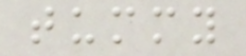tummy
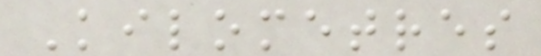Kilometres
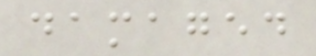damaged
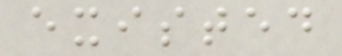existed
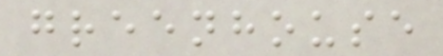greenhouse
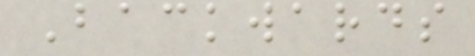Backwards
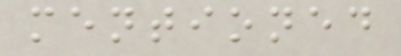mentioned
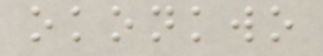okonkwo
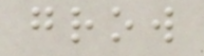grow
